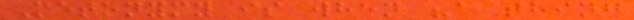Metonymy is when "a thing
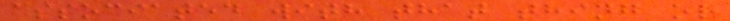associated with that thing or
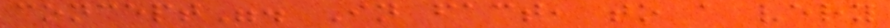concept". In fact, to a very
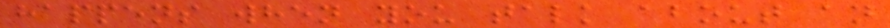happens when you talk about an
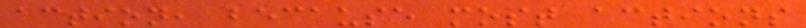action, because most actions
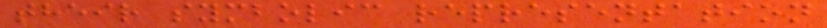their symbolic representation
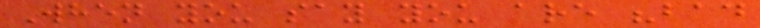When you say you are "bad
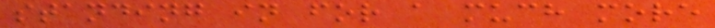standing in for a much more
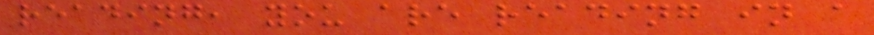reading, you are reading in a
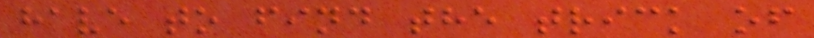have to find the trick of
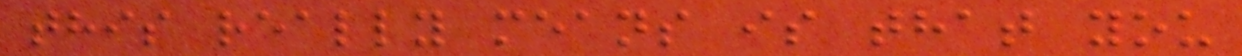this really means is that you
